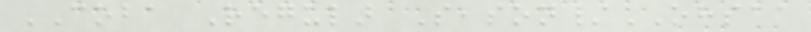COBA Regular Season/OHSAA
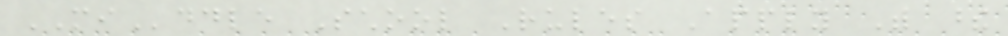MIddle School Rules Apply With these
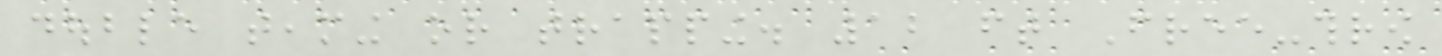double teaming or trapping. 12 ft Free-throw
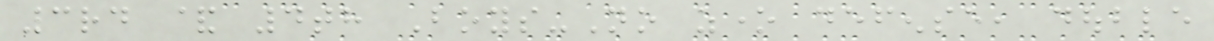3rd & 4th Boys-No zone defense, double
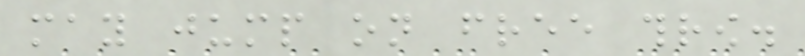may jump on free throw.
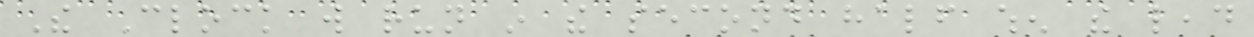The Clock will run in the second half when the lead
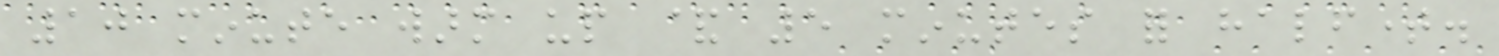10 minute warm up & 5 minutes for halftime.
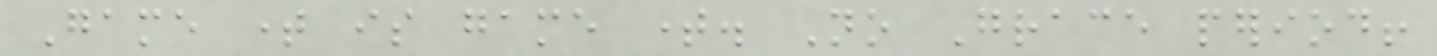Game time is game time. No Grace period!
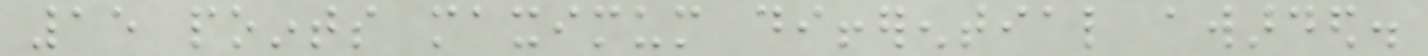15 points maximum differential awarded.
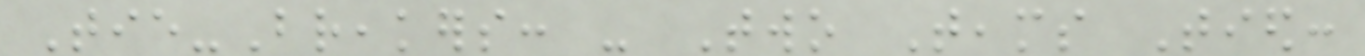Tie-Breakers: - Two Teams Tied:
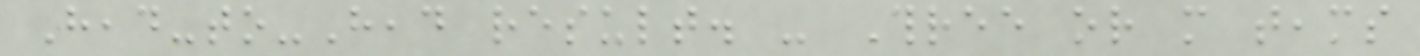Head-to-Head result. - Three or more teams
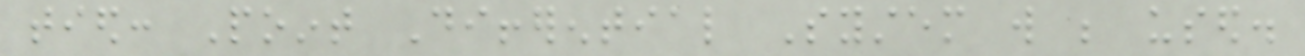tied: Point Differential System will be used.
